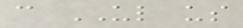c UL us
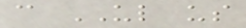c UL us
